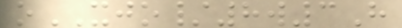oXJO/8w3H
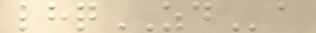lhqZDa
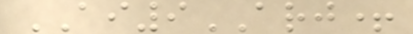AI9ARJ+
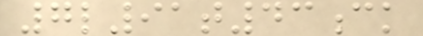7l91t43ck
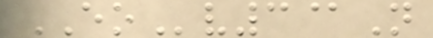EOv3@N
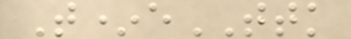T*eTTK
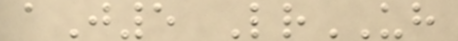aJ5 LrUH
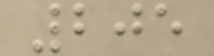205
